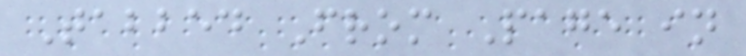Tabbed From Page in
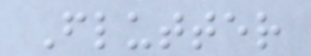Flutter
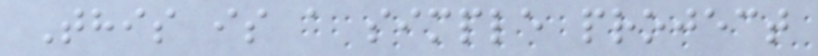This is a simple project
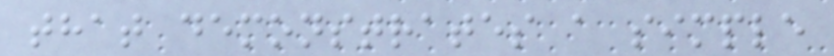that demonstrates a simple
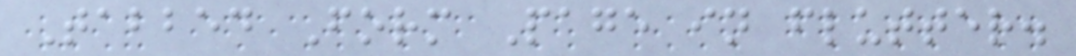Tabbed Form Page in flutter.
